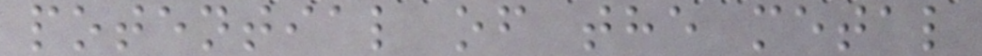potential of the metal
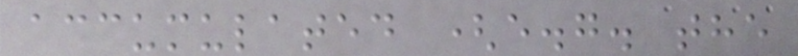accumulated (e.g. the
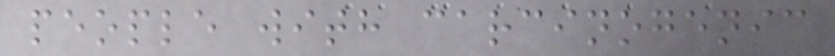people with carcinogenic
